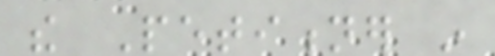the Petitioner in
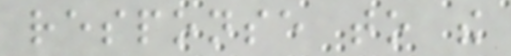response to the
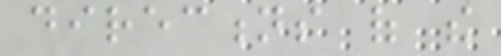directions of the
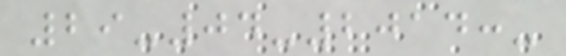29-04-2014:-
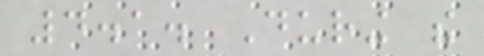4.1. During the
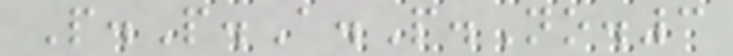P.P.A.P.No.3
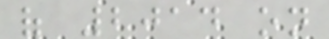of 2014 on
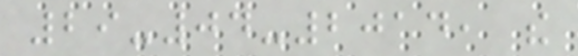29-04-2014, the
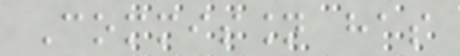Commission has
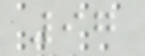97
